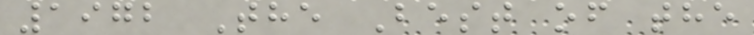1972 The Best of the
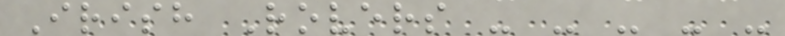Irish Rovers - - - - -
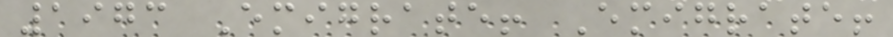1973 Emigrate! Emigrate!
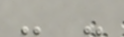- -
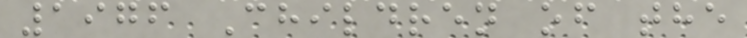1976 Children of the
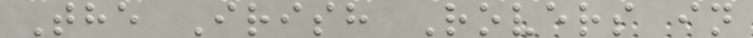The Irish Rovers in
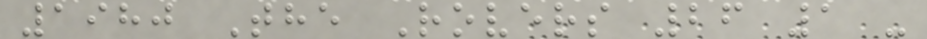1980 The Rovers 26 1 -
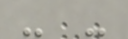- -
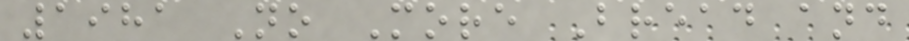1981 No More Bread and
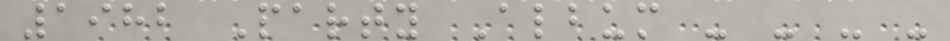1982 Party Album - - - -
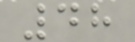48
